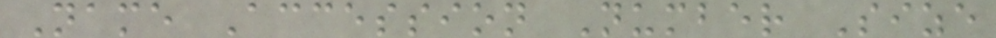Name Accession Number Size
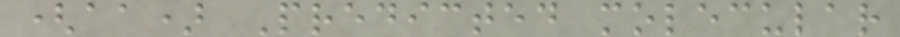(aa) Predicted molecular
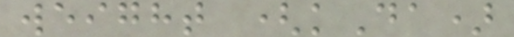weight (kDa)
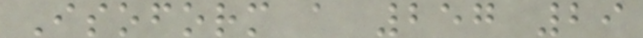Isoform a 257 29
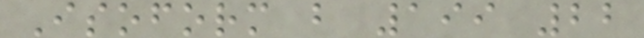Isoform b 199 22
